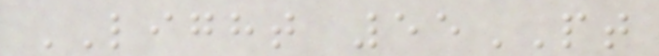LIGHT 55PT
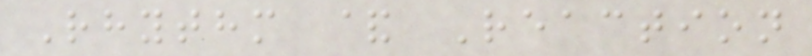Rhythm & Reaction
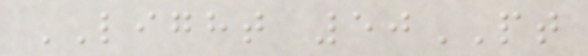LIGHT 50PT
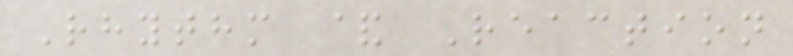Rhythm & Reaction
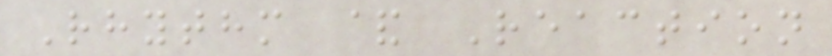Rhythm & Reaction
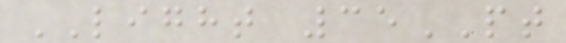LIGHT 35PT
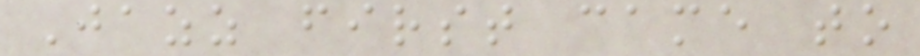Jazz first came to
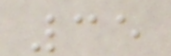35
